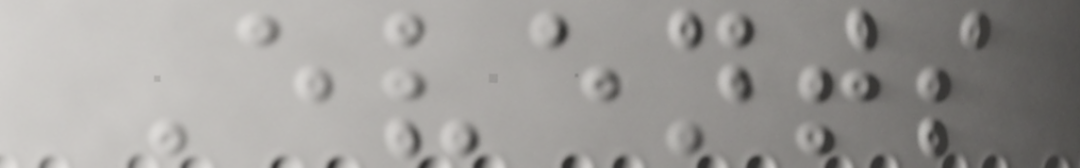Events
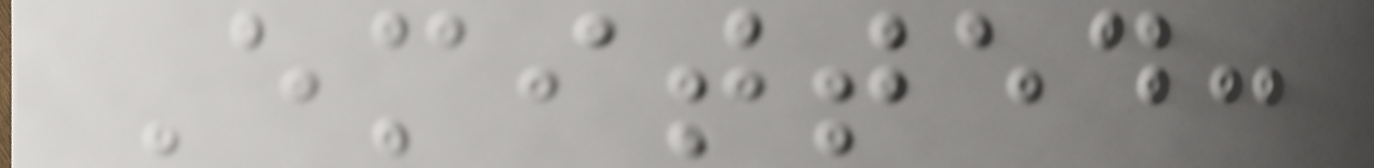Emitted:
